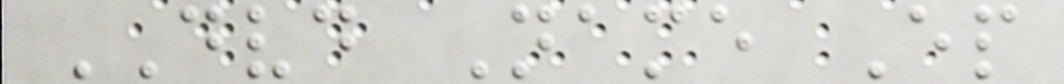DVD Name Ep
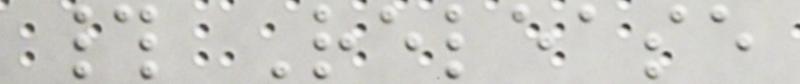# Release
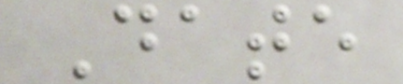Date
